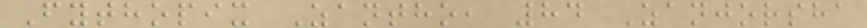Fythopix Zantho, 84 Zanjorsha
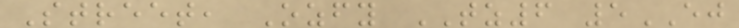Street, Ozfy TZ6 5EJ
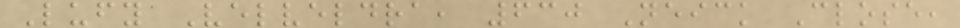Lufy Velveldra, 630 Neick Close,
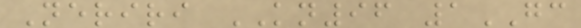Neriri KN96 1GC
